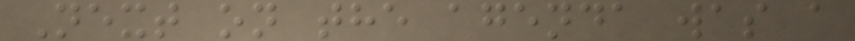Next on the agenda was a
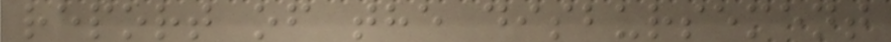report of the disbursement
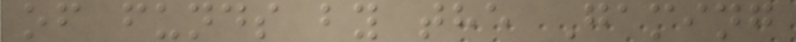of funds by the Gaming
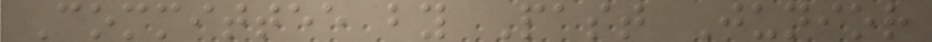Committee by Past Junior
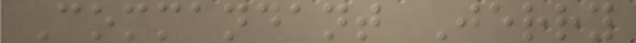Commandant Jerry
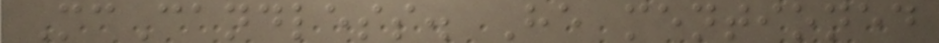McCandless. He mentioned
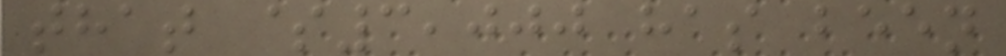that $3,000 has been
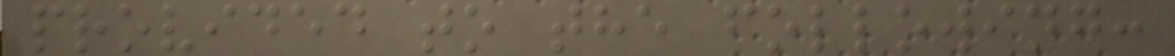provided to the following:
